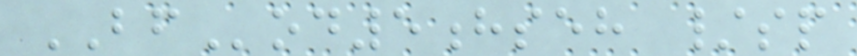BFod5hseh /sp
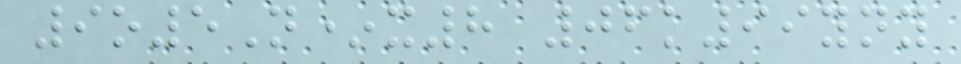9o5N*x8 06k99yny
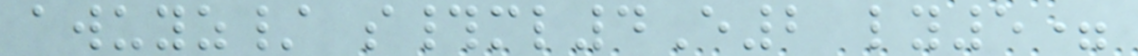awuyz/ s#ml4E2 ly5=
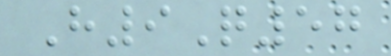H9Q57
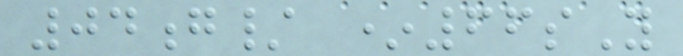04g/ *66sY
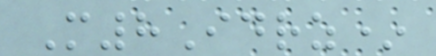M8Idrz*
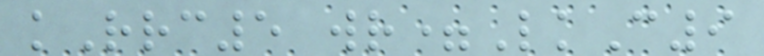kRrc5 wr=LkC9
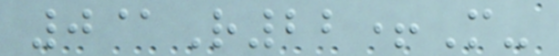0@R22+M-
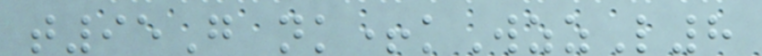t95G nk+kWzzL8
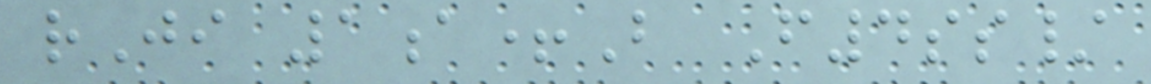rJi 1a+B F4ss/
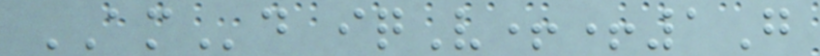AMd iqV++1G
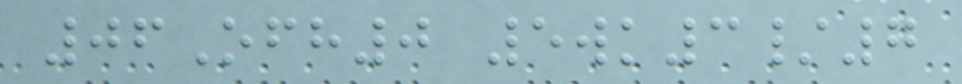06Ofh0 5wk3/7
